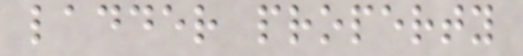ladder property
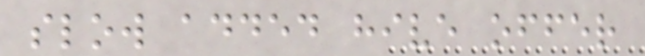slow added hive offer
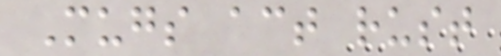Mugs act rust
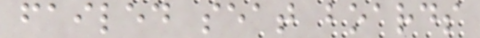failed seat boards
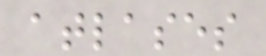atlases
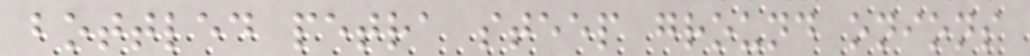bottled petra steep ground onions
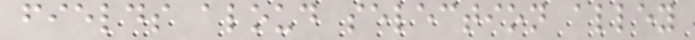fields aloud selection alley
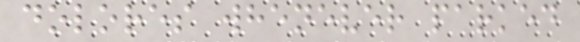dolores whenever parked
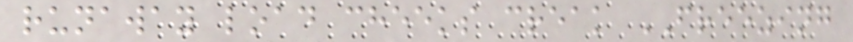runaway load cheeks creak FREEZING
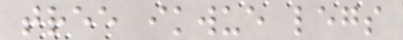tree ikwue legs
